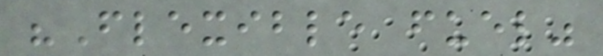"Flexible fuel"
